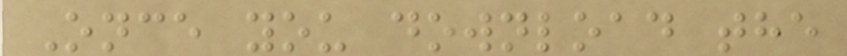Once you download the
